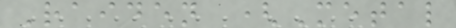Raiden (Metal
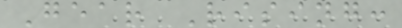Gear Rising:
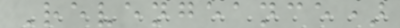Revengeance)
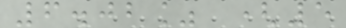6.02% (5
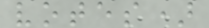votes)
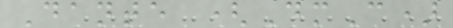Dante (DmC)
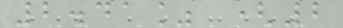2.41% (2
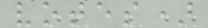votes)
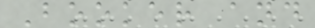Booker and
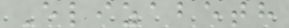Elizabeth
